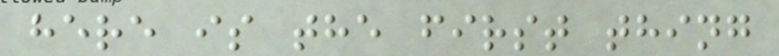here is the first thing
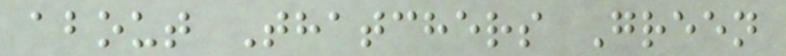about Thatchers Green
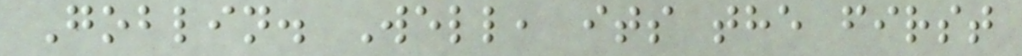Goblin. Well, its the first
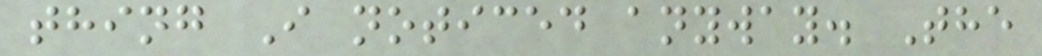thing I noticed anyway. The
